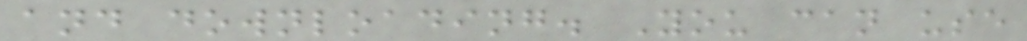and downloading. You can use
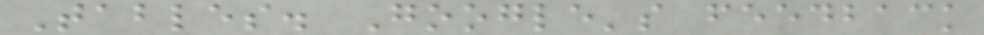Tables. Google's feedback
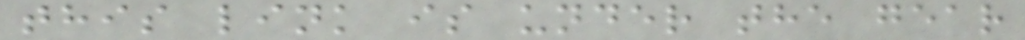this link is under the gear
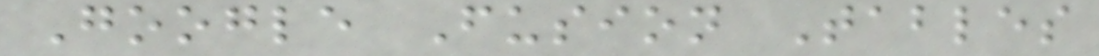Google Fusion Tables
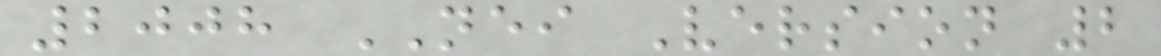2008 NEI Version 2
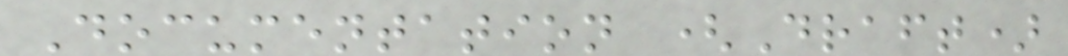Documentation (Draft)
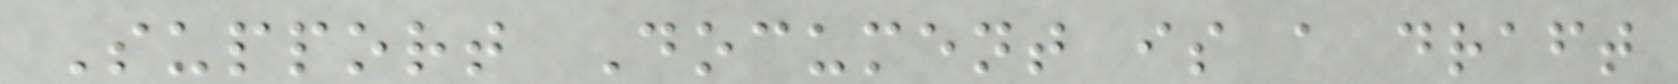Support Document is a draft
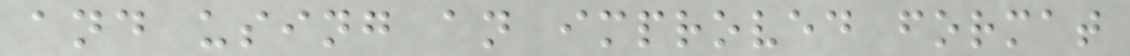and using an improved format
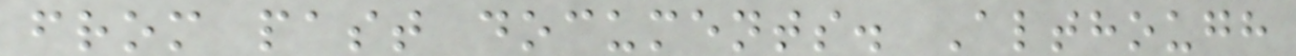from past documents. Although
